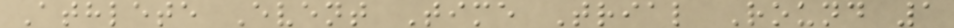Athlete Event Time Trial Round 1
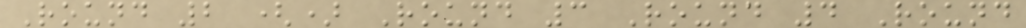Round 2 () Round 3 Round 4 Round
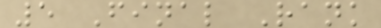5 Final Rank
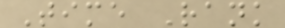Time Rank
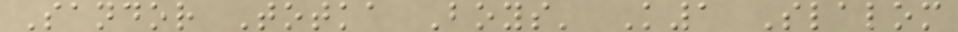Sandor Totka Boys' K1 Slalom
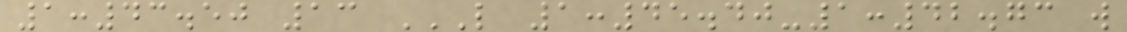1:43.50 13 L 1:45.40-1:42.73 W
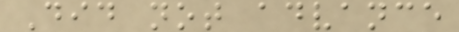Did not advance
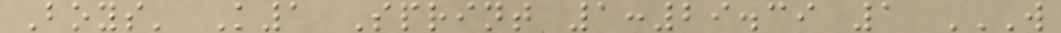Boys' K1 Sprint 1:29.39 1 W
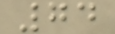74
